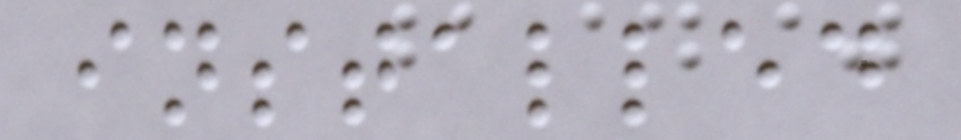installed
